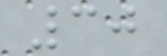30
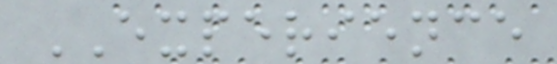EXPERIENCE
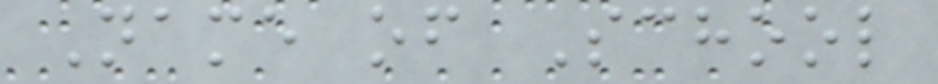Name of School
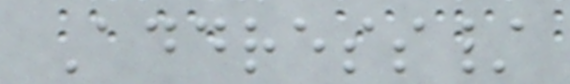Address/
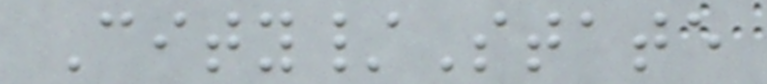City/State
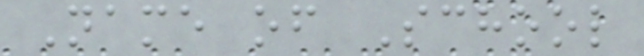Name of School
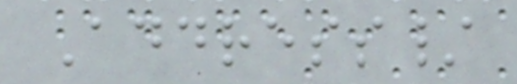Address/
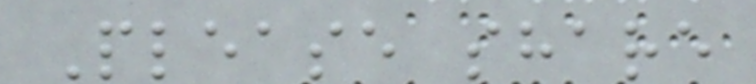Please share
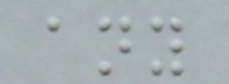any
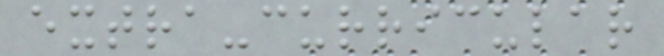extra-curricular
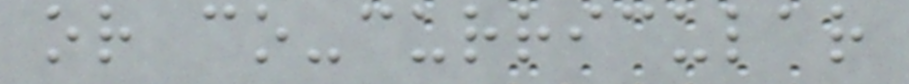or co-curricular
